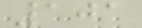101
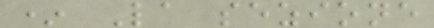* La sezione
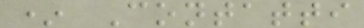* Contatti
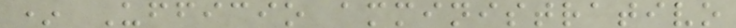* Ufficio amministrativo
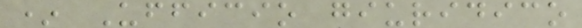* Ufficio giuridico
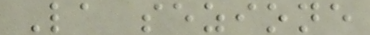La sezione
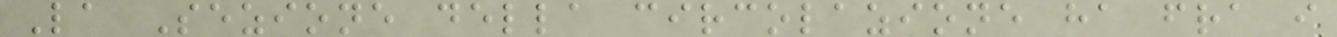La Sezione della circolazione ha fra i
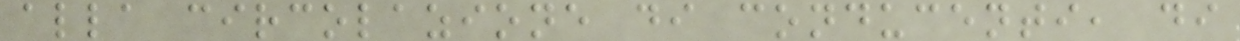alla circolazione di conducenti, di
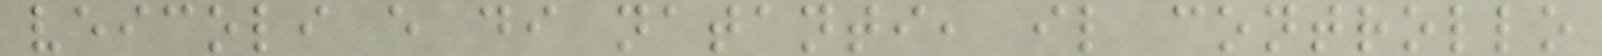veicoli e di natanti, il controllo
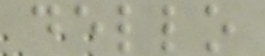dello
